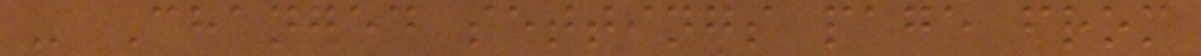- Changed settings page from
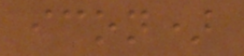icon)
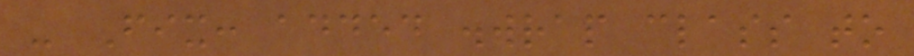- Fix: added .wrap class to
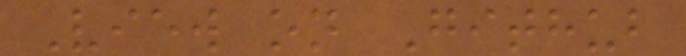View on Github
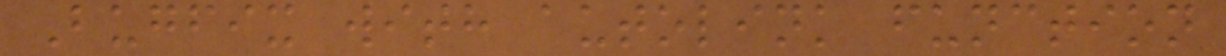Bugfix with autolink function
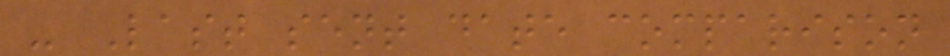- Last sent date comparison
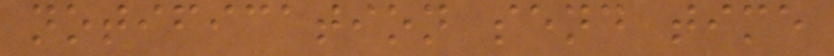notification send time
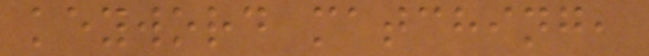keyword matching,
